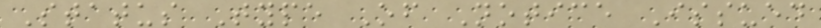Status Type Of Notice Issued
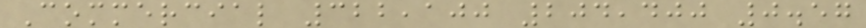Commercial 322,100 204,400 0.57
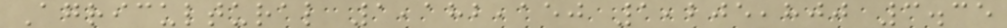Agricultural 1,182,150 1,205,800 3.35
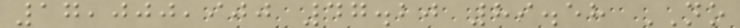17,000,900 47.20 89.58 NO
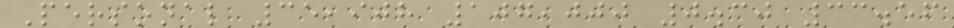Personal 35,908 107,000 0.30 33.56
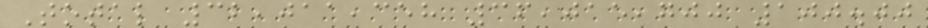Total 32,011,358 36,015,700 100.00
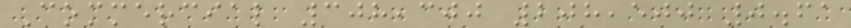Commercial 308,300 208,500 0.61
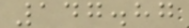147.87
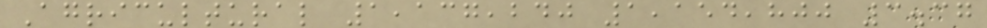Agricultural 1,137,240 1,154,800 3.37
